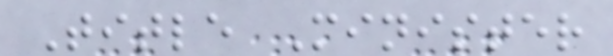Title Minister
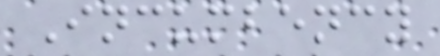Incumbency
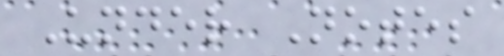Under Notes
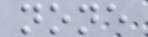none
